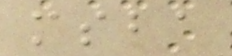msba
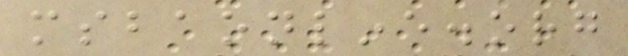msbaonline.org
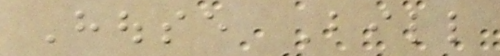House Bill
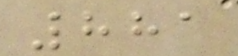881
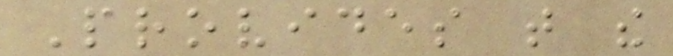Provides that the
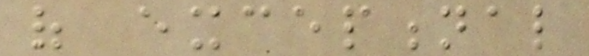of exceptional
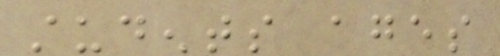students ages
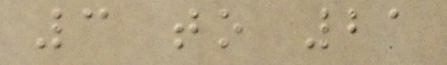3 to 21
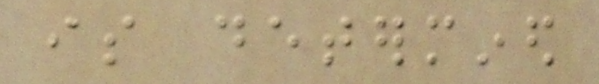is determined
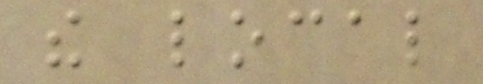the local
